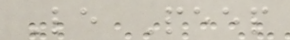Le Peep
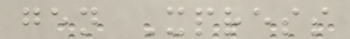gen Xpress
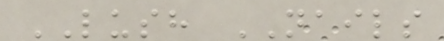LUSH NAILS
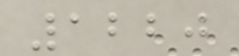1220
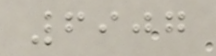6907
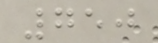750
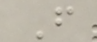F
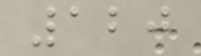120
